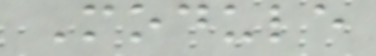Module
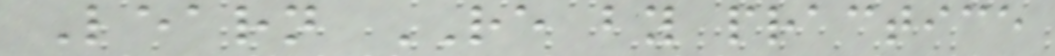Learn RE by practice
